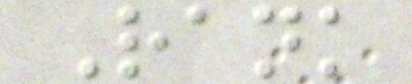Rank
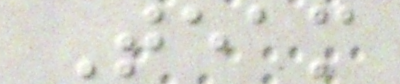Team
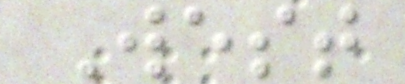West
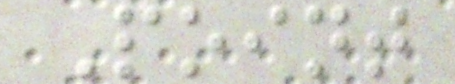Point
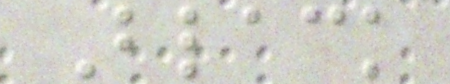Black
